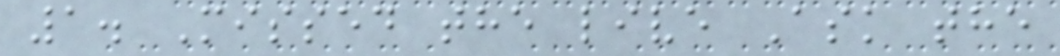1. Missed the live Ask the
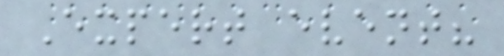Expert event?
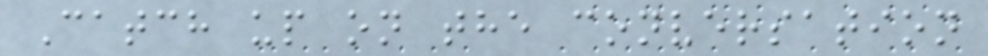Catch up on the conversation
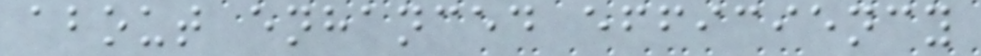about enhanced efficiency
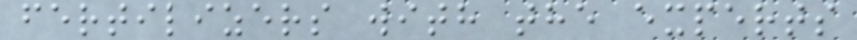fertilizers with the experts
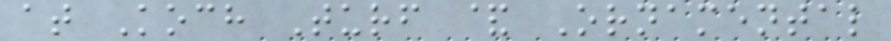at Koch Turf & Ornamental
